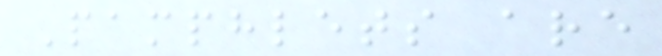Pamphlets are
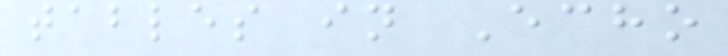tables in Echo
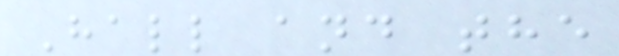Hall and the
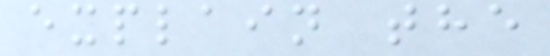explain the
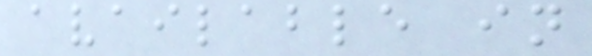available in
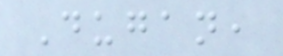Dugan,
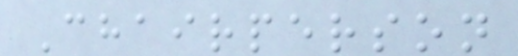Chairperson
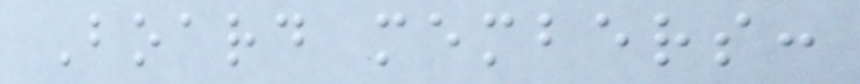Board members:
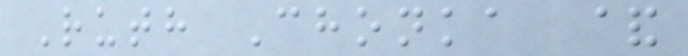Ruth Chonka &
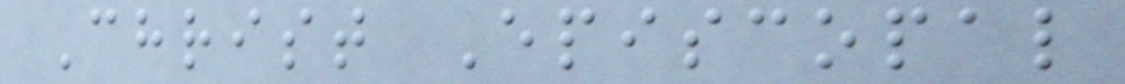Christ Episcopal
